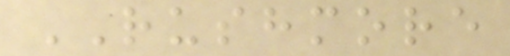RUSHMORE
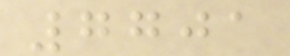7701
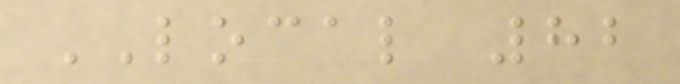LOCAL 82
